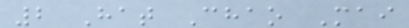2 Hat Chao Mai
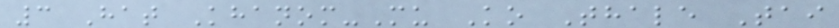3 Hat Khanom-Mu Ko Thale Tai
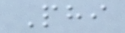Phi
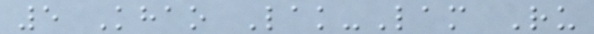5 Khao Lak-Lam Ru
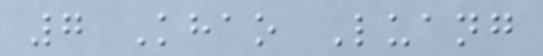7 Khao Luang
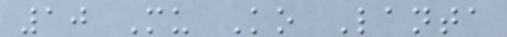10 Mu Ko Lanta
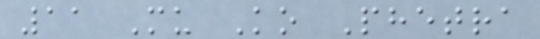11 Mu Ko Phetra
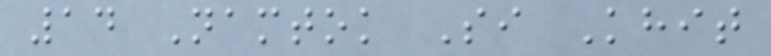14 Namtok Si Khit
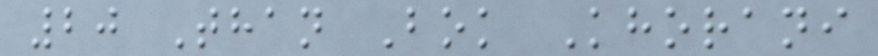20 Than Bok Khorani
